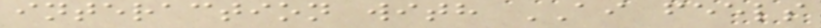interaction with AI feels
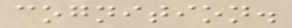cognition.
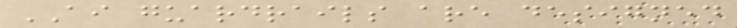AI guardrails are designed
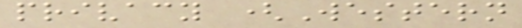privacy (Western
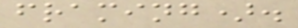framing).
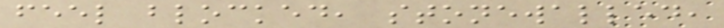feel blocked, stonewalled,
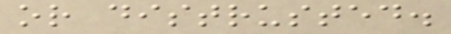or distrusted.
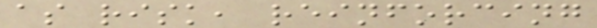as risk, reinforcing
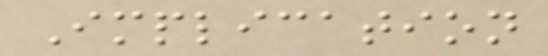Implication
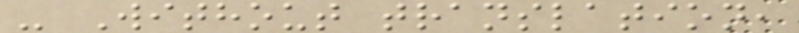- Without translation,
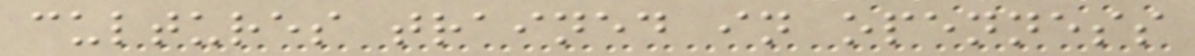cultures trained in openness
